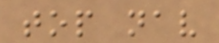top nav
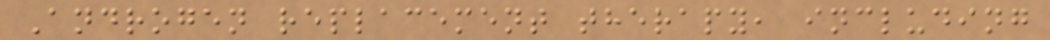Androgen replacement therapy, including
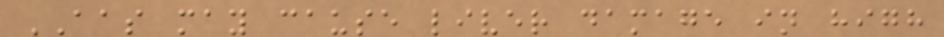AAS may cause liver damage in high
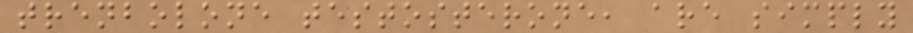trenbolone testosterone, are simply
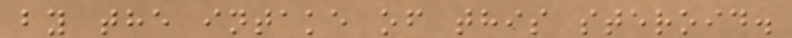by the intake of this steroid.
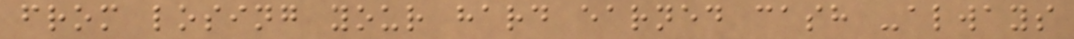from losing your hard earned cash -always
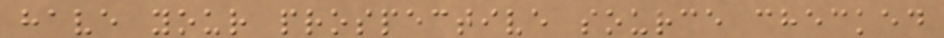have your prospective source checked
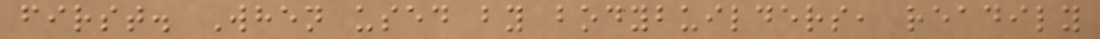first. When used by bodybuilders, readily
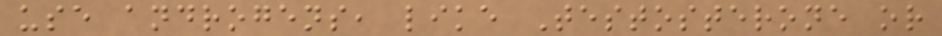use androgens, like Testosterone or
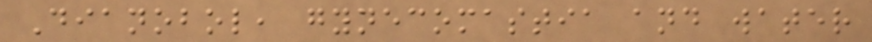Dianobol, gynecomastia and water
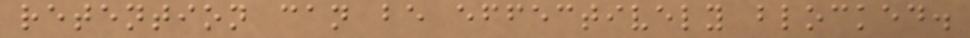retention can be effectively blocked.
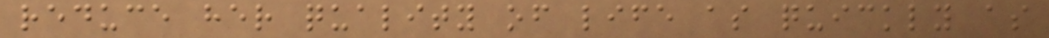reduce her quality of life as quickly as
